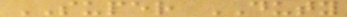SUPER DUTY
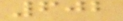602
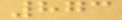873
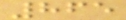865
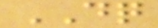DQ
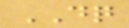DQ
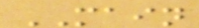MAIN
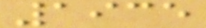1935
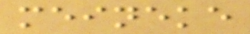meineke
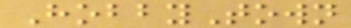HobbyTown
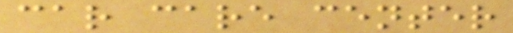car care center
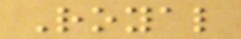Royal
